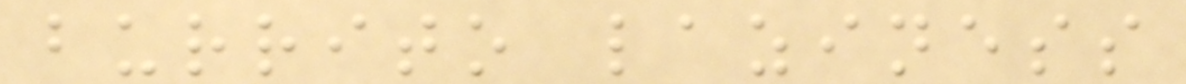burrito laziness
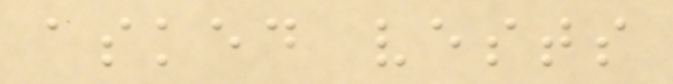asked vests
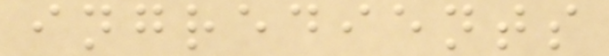ingredients
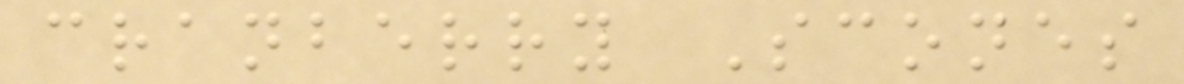cranberry Scones
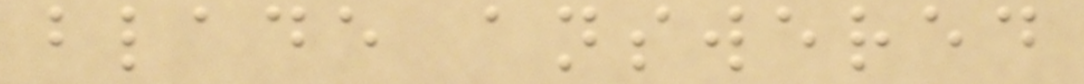blade answered
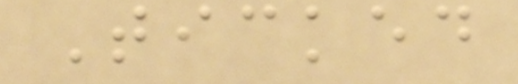Ticked
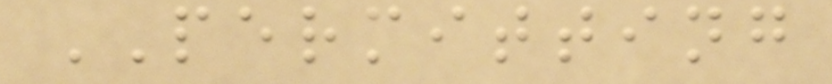PERMITTING
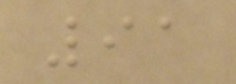91
